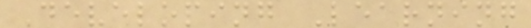Developing Learning
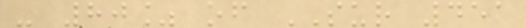- 80% of SUR 451
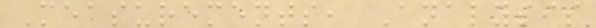Measurements, Analysis
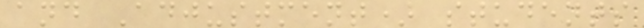and Adjustment) students
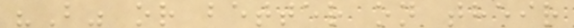"B" or better on their
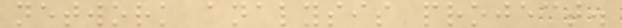network analysis project.
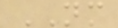NM
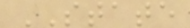STATE
